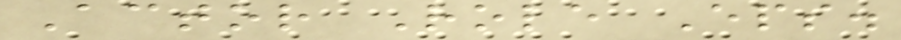Actor Role Eps.
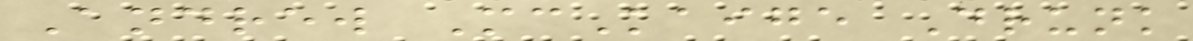Andrew McKaige Drunk
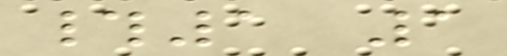#1 1
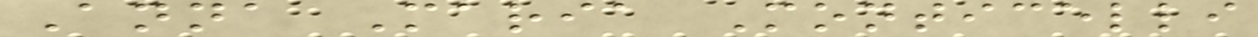Anna Maria Monticelli
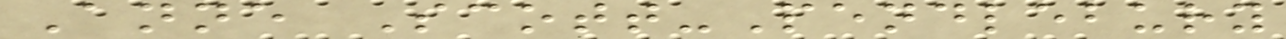Anne Scott-Pendlebury
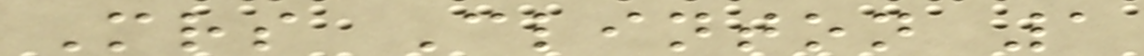Mrs Clinton 1
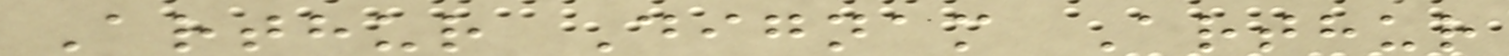Arthur Dignam Arthur
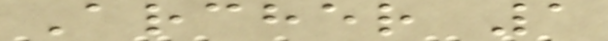Archer 1
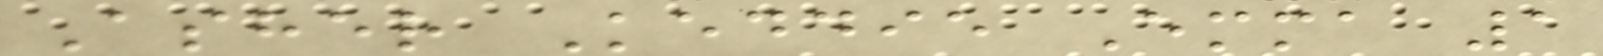Asher Keddie Emma 1
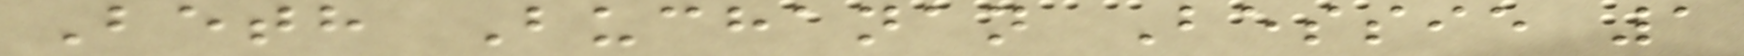Beth Buchanan Bessie 1
